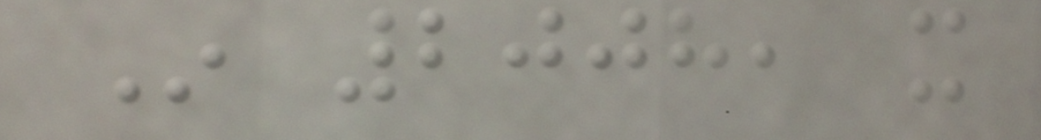In 2008, it
